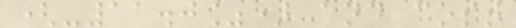(-11.0%) and cost
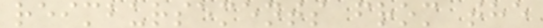reimbursements from the
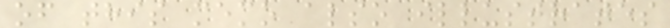of this memo also illustrates
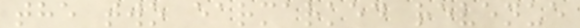the two earmarked revenue
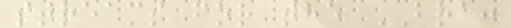streams for the BRA:
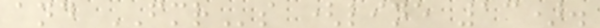and FMRs (line 13).
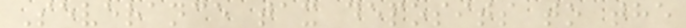Severance tax deposits to the
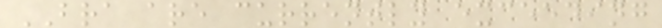BRA are currently exceeding
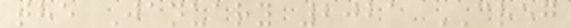the January 2021 CREG
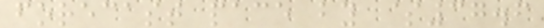forecast pace by $37.6
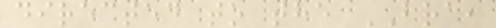directed to the BRA,
